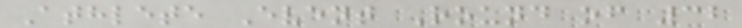Athlete Event Round of 32
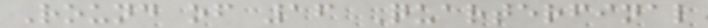Round of 16 Quarterfinal
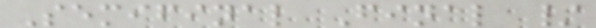Semifinal Final /
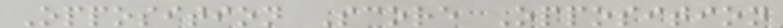Opposition Score Opposition
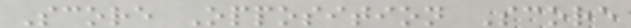Score Opposition Score
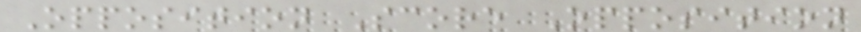Opposition Score Opposition
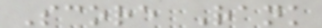Score Rank
